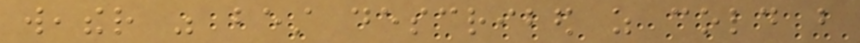weather was best described as cold but
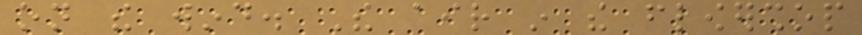on the wind. The air in the flowershop
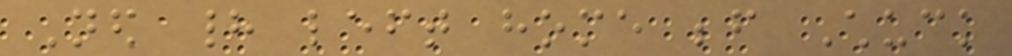Ned had left home before Chuck
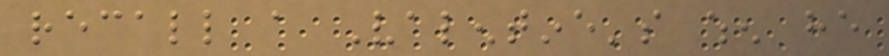recall a Valentine's when he
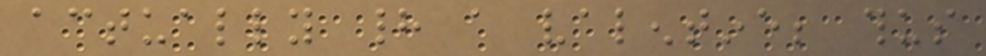actually had a valentine; thus
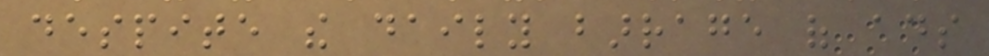despite the daily barrage of ads
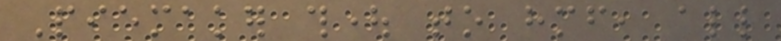Piemaker thought to himself, all
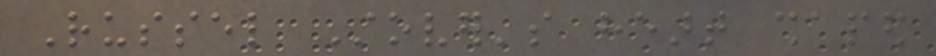Russel Stover's heart shaped
